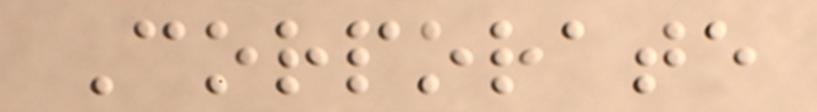Corporate
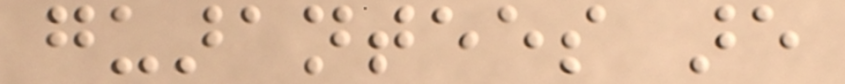guarantees are
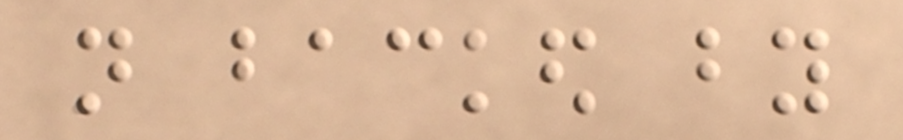not backed by
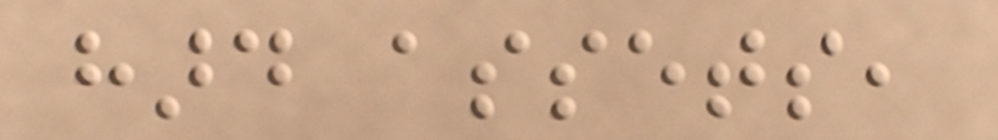hard assets,
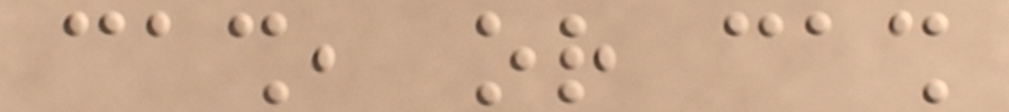cash, or cash
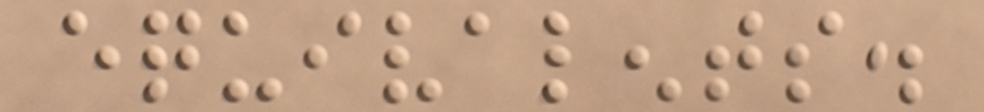equivalents.
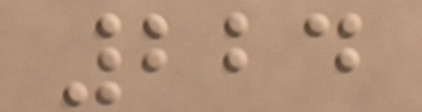224
